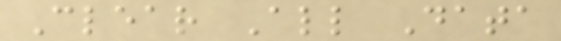Clear All Data
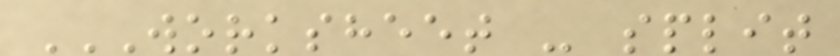WORKSHEET - SPLIT
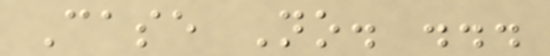Case No. ...
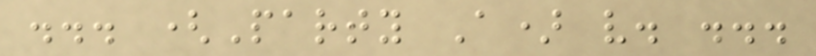... (Party A) v. ...
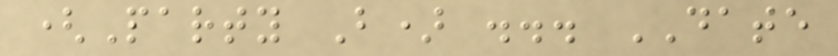(Party B) ... DATE
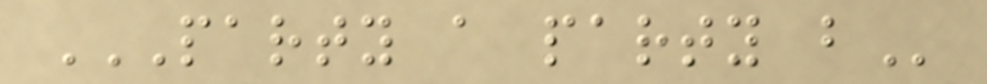PARTY A PARTY B
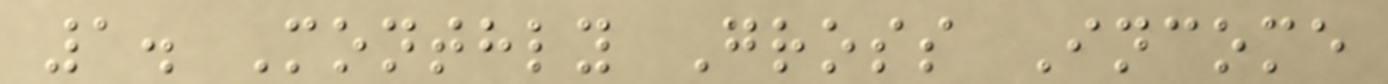1. Monthly Gross Income
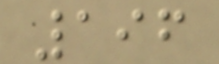196
